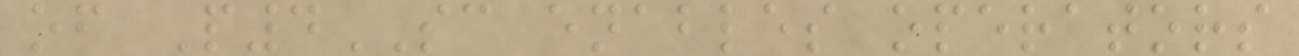of P4SC enables operators
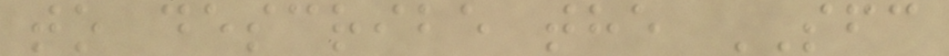to describe the SFC
